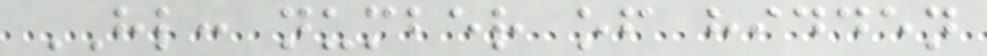HL: number of hidden
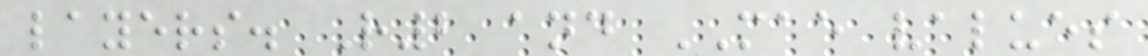layers. R2 and MAE values
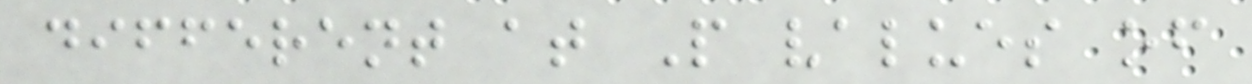different at P values of
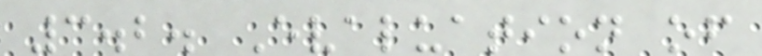3.2. Evaluation of
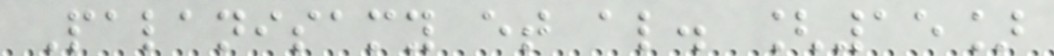Palanisamy et al. [15]
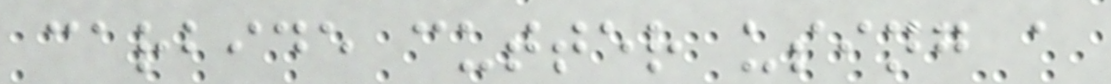carbide cutter using a
